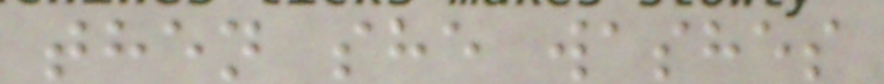then she washes
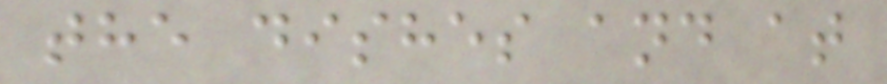the dishes and at
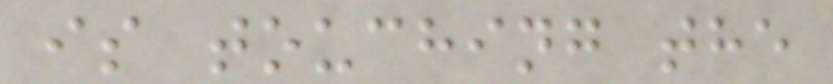is touching the
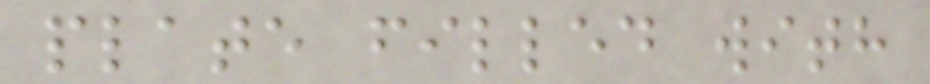plate filled with
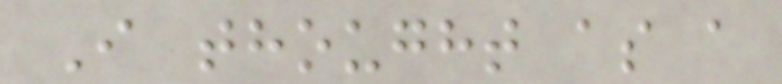I thought as a
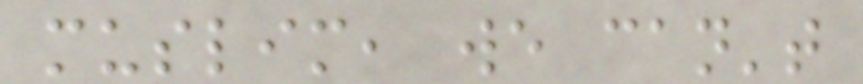muslim, we can't
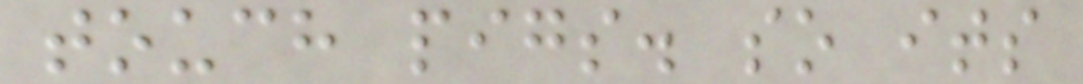touch pigs. so its
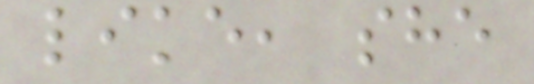like, she
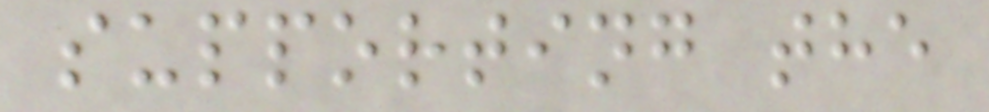supporting the
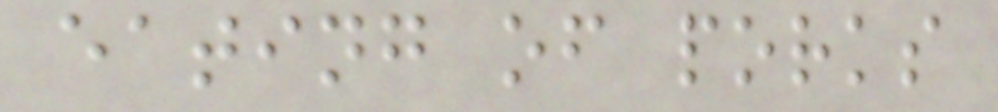eating of porks
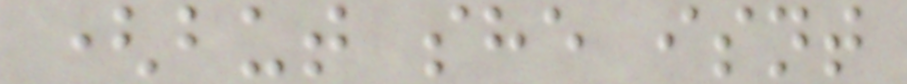(but she isnt
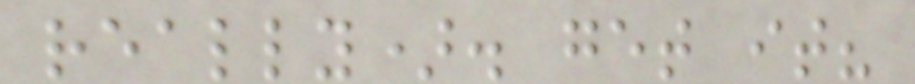really). get it?
